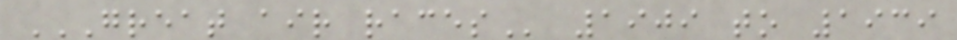GREAT AIR RACES 1909 to 1939
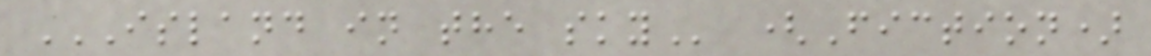ISLAND IN THE SKY (Fiction)
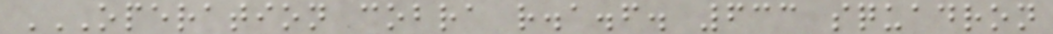OPERATION COBRA R.A.F. 633 SQUADRON
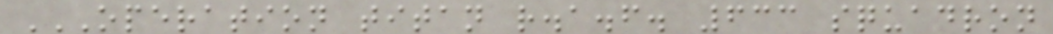OPERATION TITAN R.A.F. 633 SQUADRON
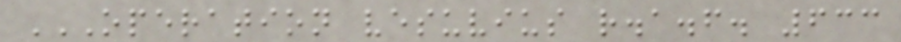OPERATION VESUVIUS R.A.F. 633
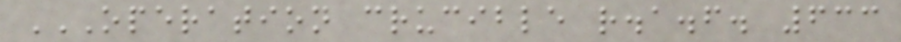OPERATION CRUCIBLE R.A.F. 633
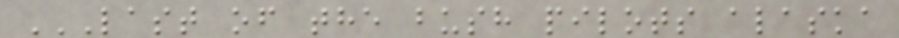LAST OF THE BUSH PILOTS ALASKA
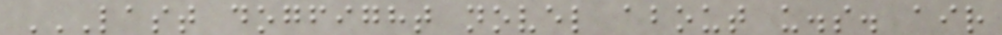LAST DOGFIGHT NOVEL ABOUT U.S. AIR
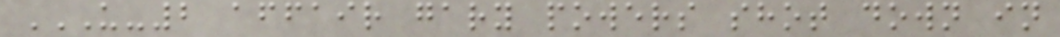U-2 AFFAIR GARY POWERS SHOT DOWN IN
